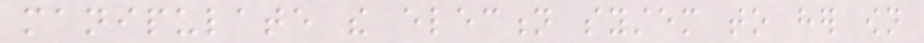manipulate the election system to her own
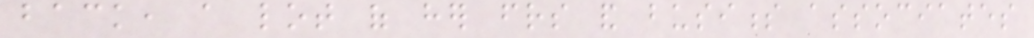back, a lot of her friends and business associates
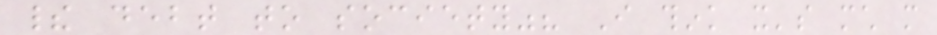their debt to society"? I think it's much more
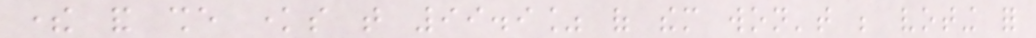there and she knows that 99.9% of them won't be voting for
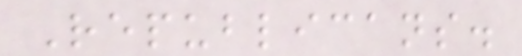Republicans.
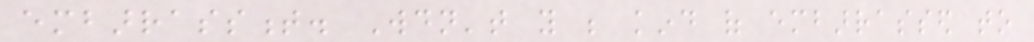embarrassment. Wouldn't you be kind of embarrassed to
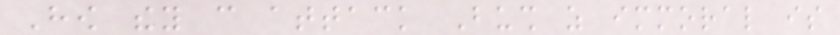How they can attack Bush as immoral is
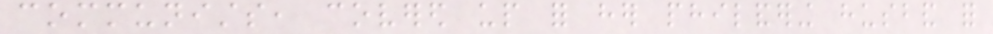communists, covered up for her philandering husband for
